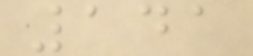141
